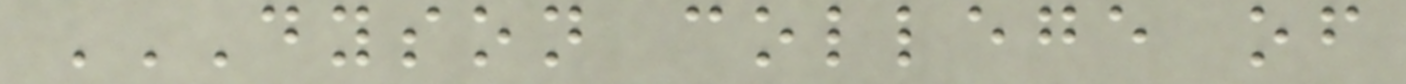DYSON COLLEGE OF
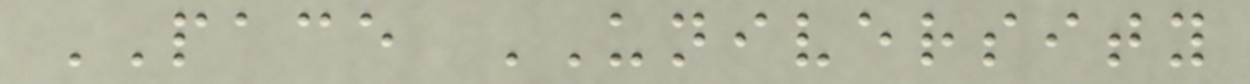PACE UNIVERSITY
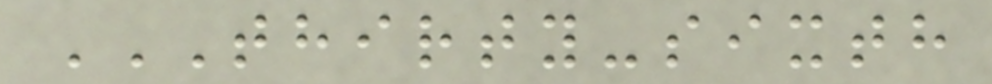THIRTY-SIXTH
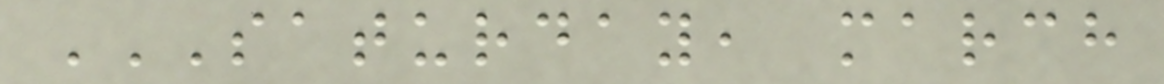SATURDAY, MARCH
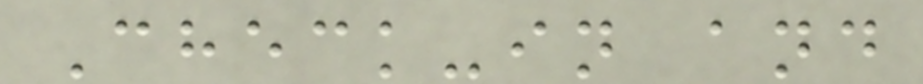Check-in and
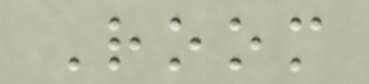Room
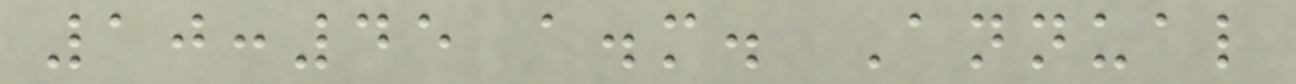10:45 a.m. Annual
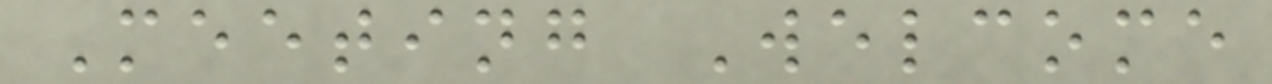Meeting Welcome
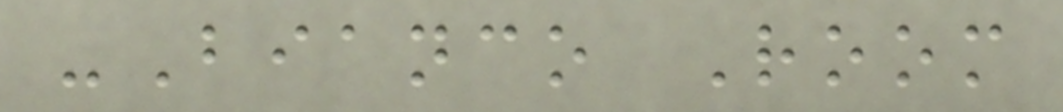-Bianco Room
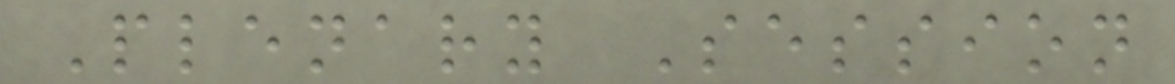Plenary Session
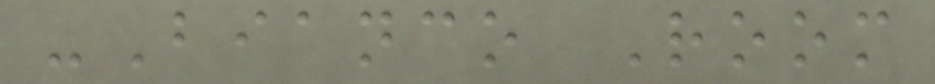-Bianco Room
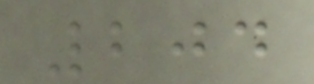204
